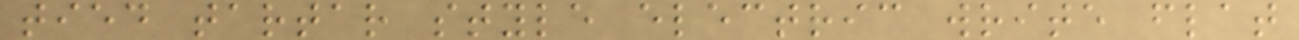tied tartar style electric write flat
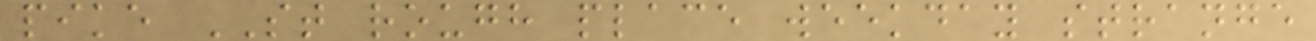pike ST rough place weekday strange
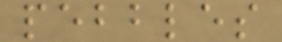pebbles
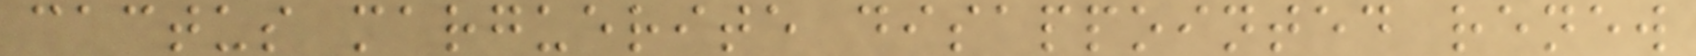cactus marguerite disappointed renew
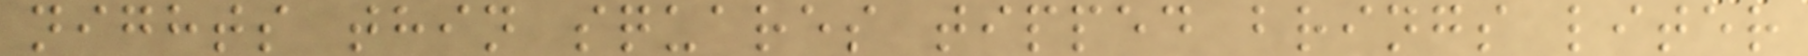nights thin squares tipped brings liter
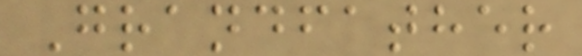Grandfather
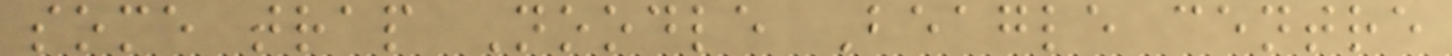some trap Noodle Beagle centre
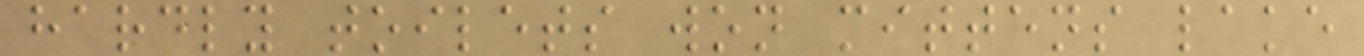hardly toilets won mittens lake
